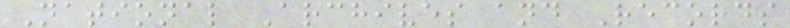National Archives and Records
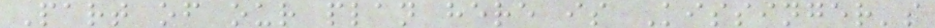Part of our plan here is Kissinger's
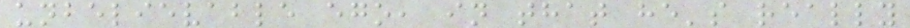unbelievable ego, in that he's really
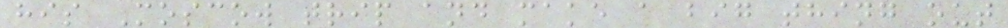his Moscow trip and make a big thing out
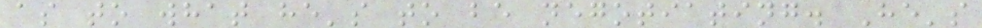as to what he's to be negotiating. He's
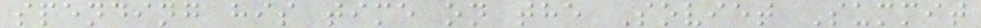spending his time on the Soviet Summit
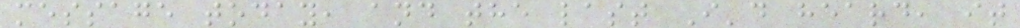message today, and the last I'd heard, it
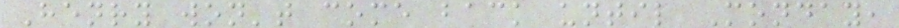Henry won't come back until Monday,
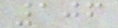106
